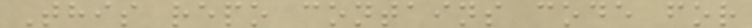This repo contains code for
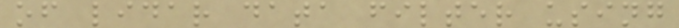of lidar data filter using
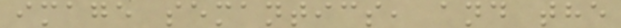image semantics, and the
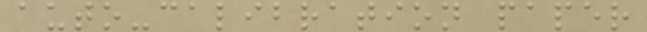auto-calibration paper
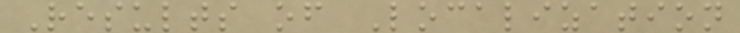Results of Localization
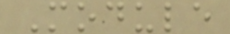Module
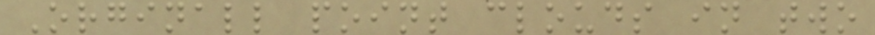Orginall point clouds in two
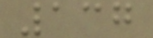137
